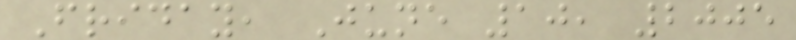Friday, June 10, 2005
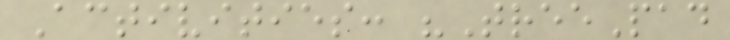Activities: "TreePad
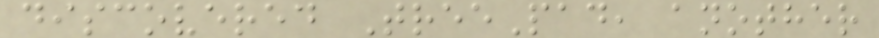discovered TreePad, another
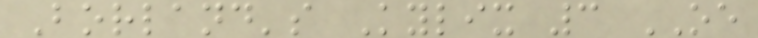Borland's Kylix 3 OE
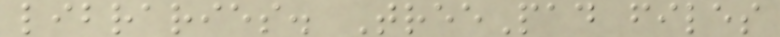libraries. TreePad files
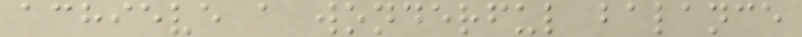achieve a wonderful balance
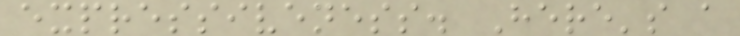expressiveness. Here's a
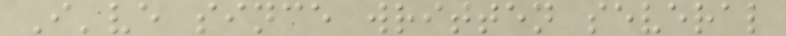I've since written several
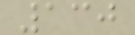130
